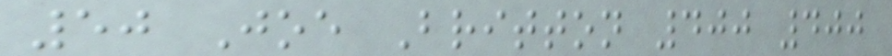50 Joe Britton 400 400
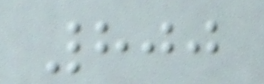800
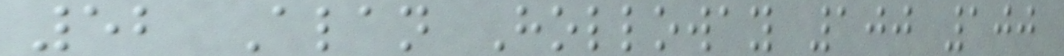52 Alan Holloway 100 100
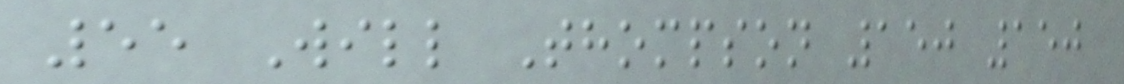55 Will Thompson 150 150
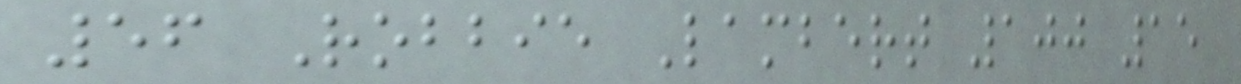56 Robbie Lambert 100 15
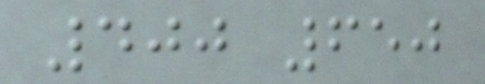400 650
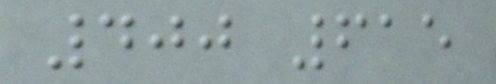400 615
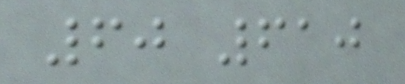60 610
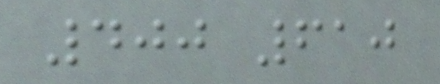400 610
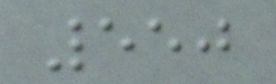550
